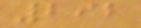292
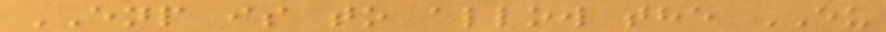ENP is to allow the EU
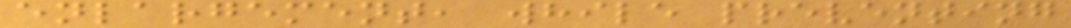enlargement, while preventing
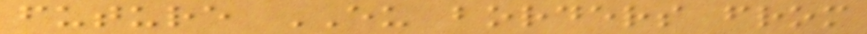future EU borders from
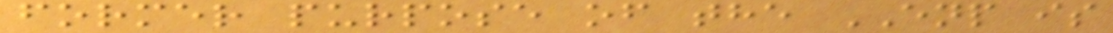former purpose of the ENP is
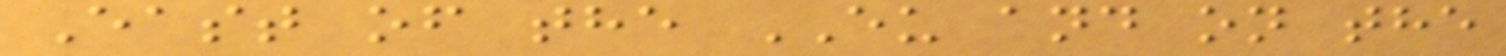East of the EU and on the
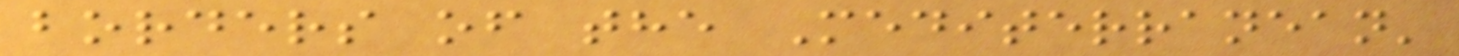borders of the Mediterranean'
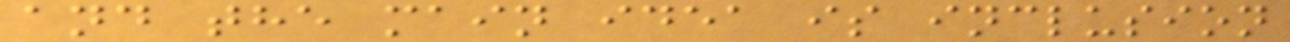and the main idea is inclusion
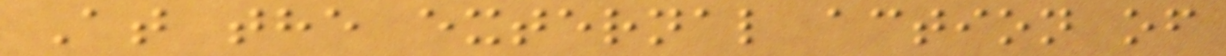At the external action of
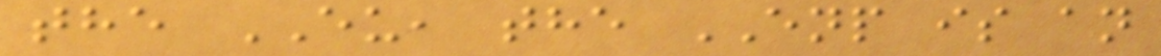the EU, the ENP is an
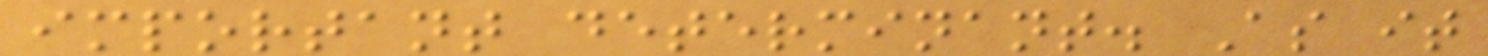important determinant. As it
